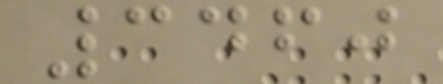3460
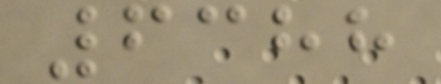6388
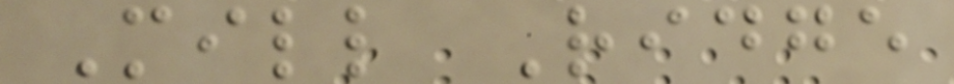Mill Ridge
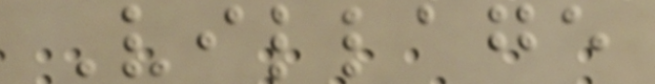Village
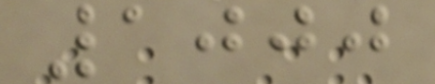1000
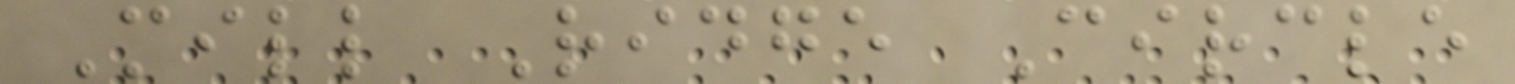Mill Ridge Circle
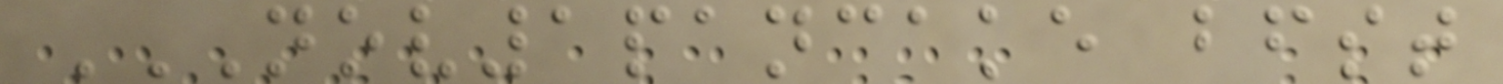NOV1PANCAKE BFST
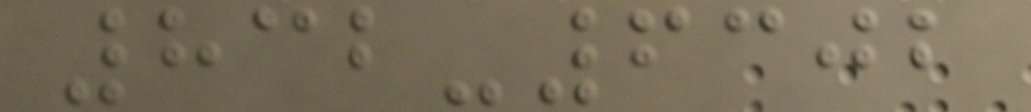832-6302
